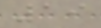19
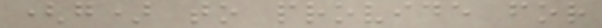(g) to provide for
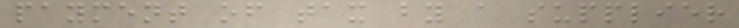payment of tax by a supplier
